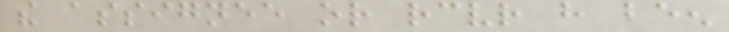the assignee or receiver have been
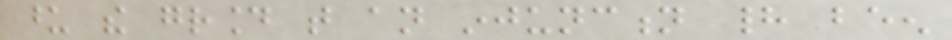upon the ground that an injunction had been
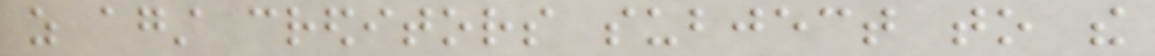as against creditors subject to the
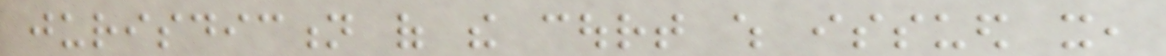jurisdiction of the court which issued it,
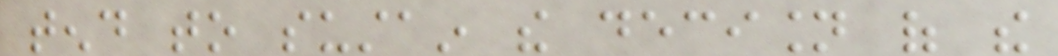tend to sustain the decision of the
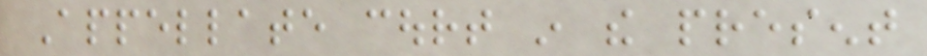Appellate court in the present
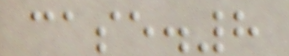case.8
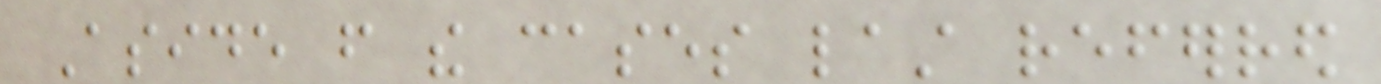Aside from the cases last referred
